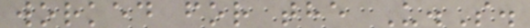worked for the U.S.
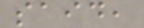said,
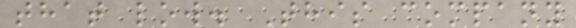that low. This company
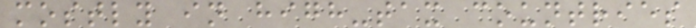mostly in high-tax countries
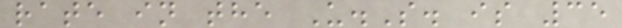rate in the U.S. is 35
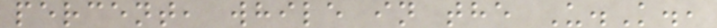percent, while in the U.K.,
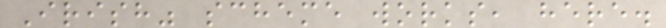Irish" scheme works, here.
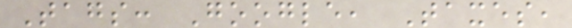Tags: Google, Taxes,
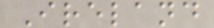Ireland
